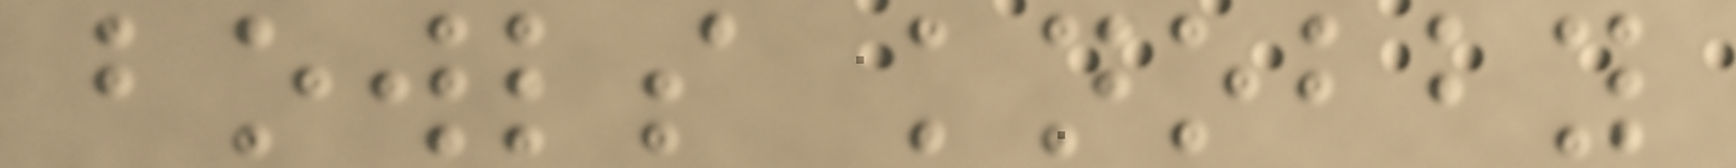bowls knobby
